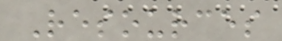Resources
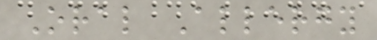Oral Allergy
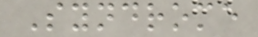Syndrome
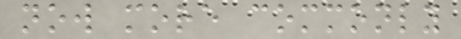now more commonly
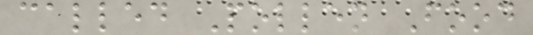called Pollen Food
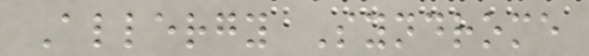Allergy Syndrome
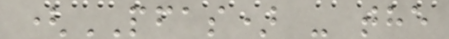(PFAS) - the
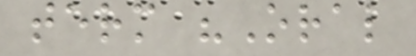term "Oral
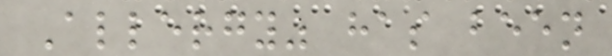Allergy" has been
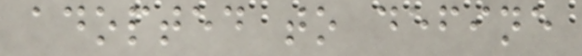adopted to define
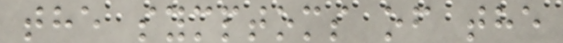the symptoms of the
